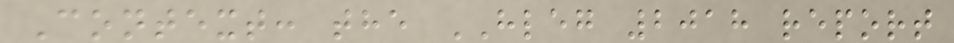Context: the HLEG 2018 report
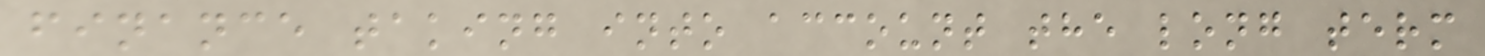finance taking into account the long term
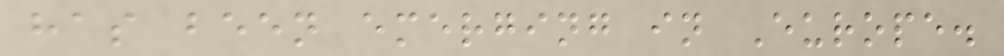has been emerging in Europe.
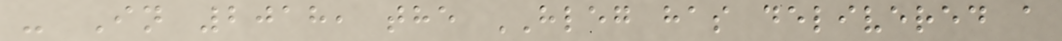- In 2018, the HLEG has delivered a
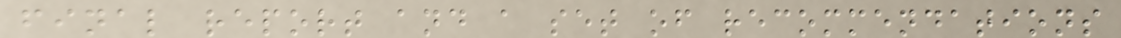final report and a set of recommendations
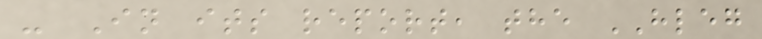- In its report, the HLEG
